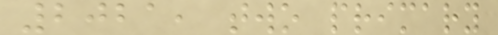2021, two primary
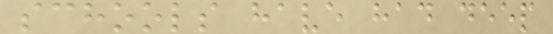schools have had deep
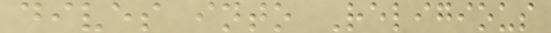dives into Religious
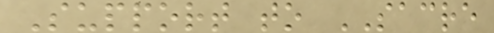Support to SACRE
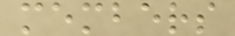members
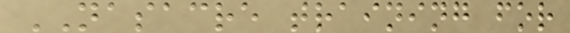NASACRE training for
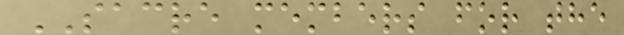SACRE members for the
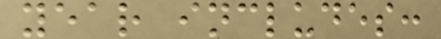year includes:
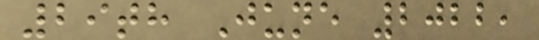29th June 2022,
